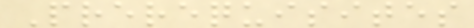Prerequisites
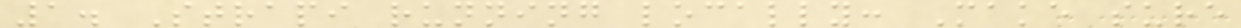1. Strapi running locally: Make sure
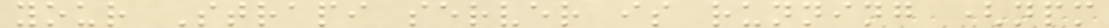your Strapi server is running (npm
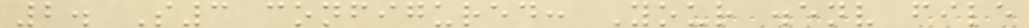2. S3 configured: Your .env file
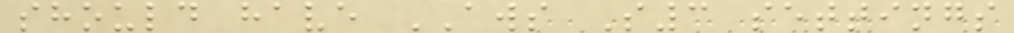should have AWS S3 settings
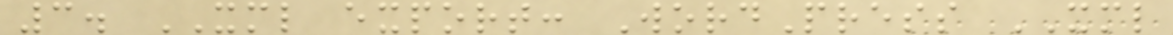3. XML export: WordPress XML
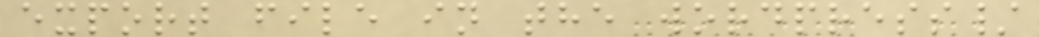export file in the wordpress/
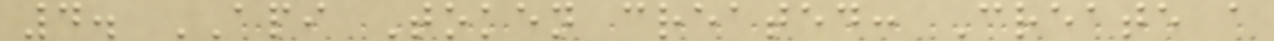4. API Token created: Create a
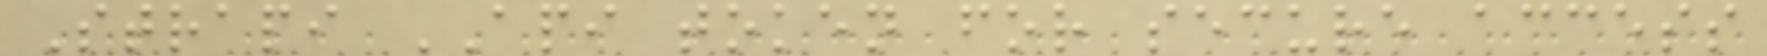Strapi API token for secure access
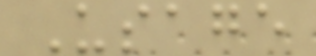Usage
